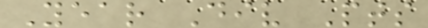Year Div Pts
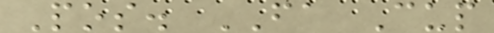Pos. FA Cup
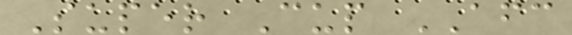Super Cup AFC
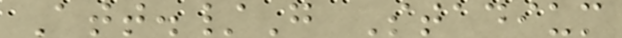Att./G Stadium
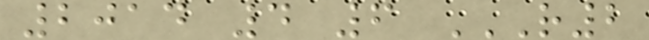2014 4 6 R2
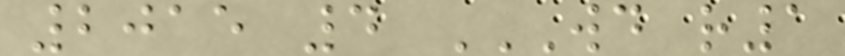2015 4 WD R1
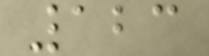123
